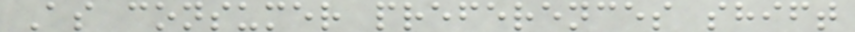As consumer preferences shift
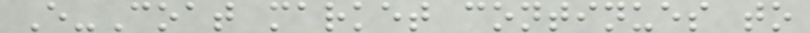E-Coat market continues to
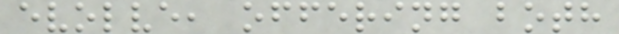evolve, offering both
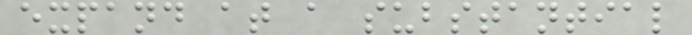expand at a substantial
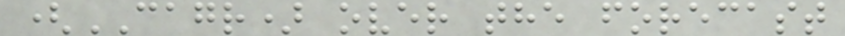(CAGR) over the forecast
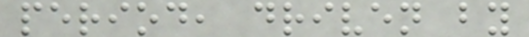period, driven by
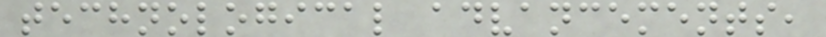technological advancements,
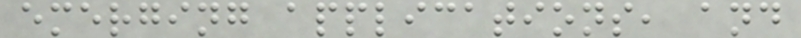emerging applications, and
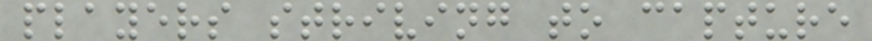players striving to capture
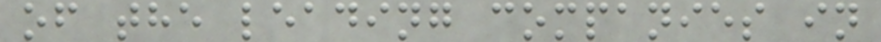of the leading companies in
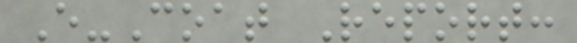E-Coat Report:
